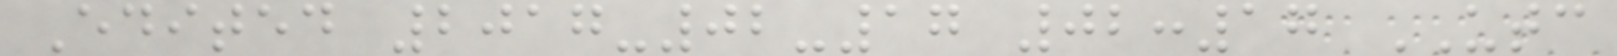Edited 2017-02-17 02:17 UTC
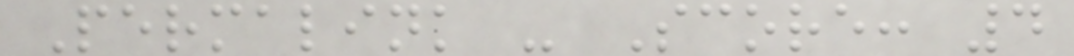Permalink - Score: 4
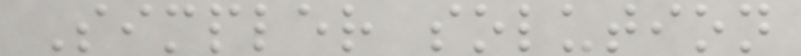Simpler solution
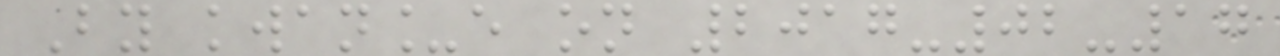By kwan_e on 2017-02-17
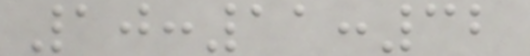10:11:32
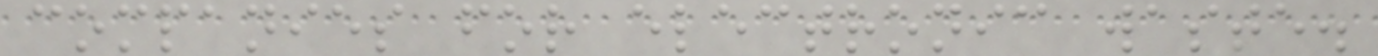companies for electronic waste.
